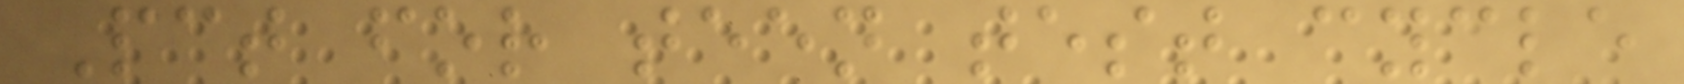Pct for teen test cycle
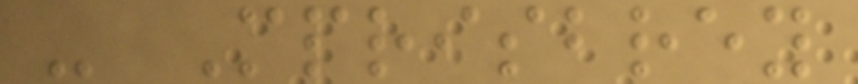- Mprisbrey
